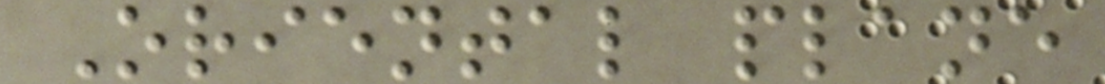Oriental plane
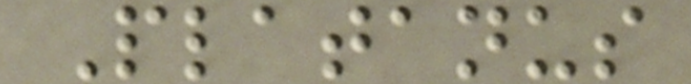Platanus
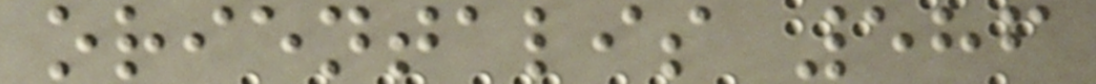orientalis 586
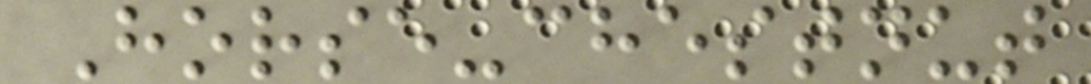Horse-chestnut
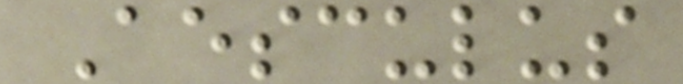Aesculus
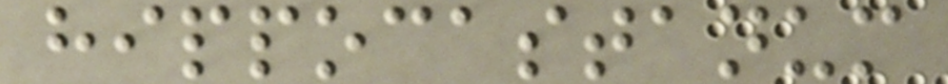hippocastanum
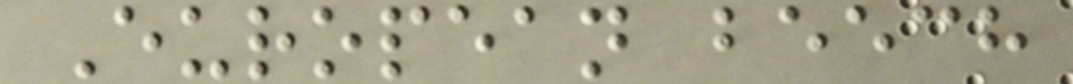European beech
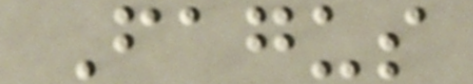Fagus
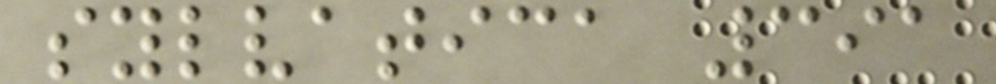sylvatica 391
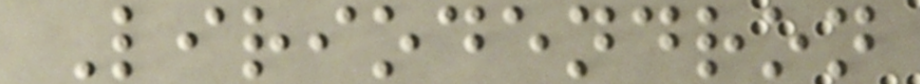Liriodendron
